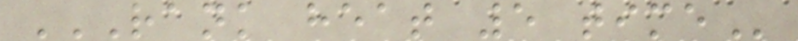RANK HEAT 5 TIME
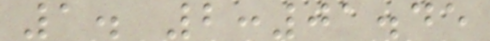1. 2:01.45
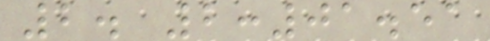2. 2:01.51
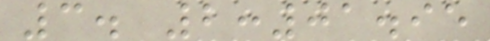3. 2:01.95
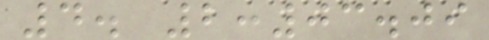4. 2:03.09
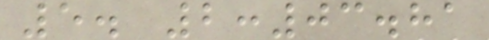5. 2:03.81
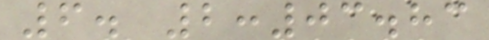6. 2:03.83
